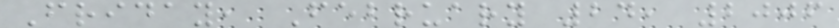Friday, February 24, 2006
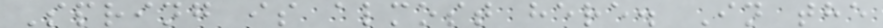Spring is almost here. In the
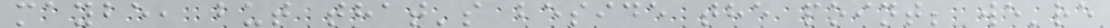maybe, but that's beside the point; we're
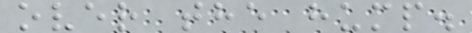over the hump.
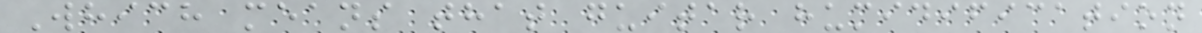Which means that guitar humidification
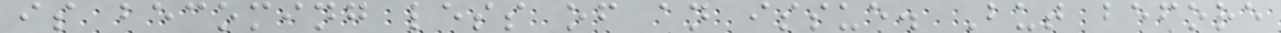is becoming less of an issue. But before
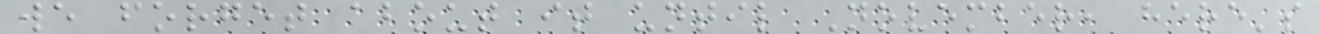we forget about it until November, here's
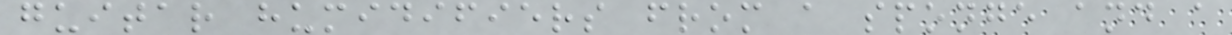guitar humidifiers from a sponge and a
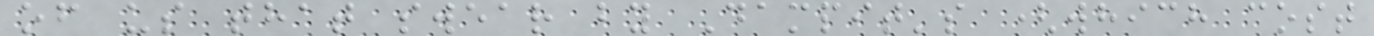of us that swear by Dampit's (which cost
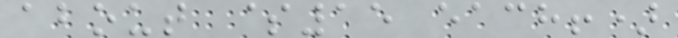about $15 each!)
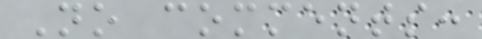No comments:
